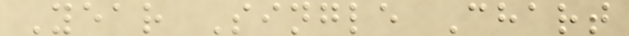Year Single Chart
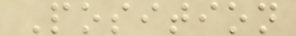Position
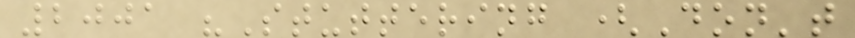2001 "Stuttering (Don't
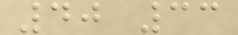40 33
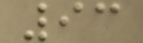93
